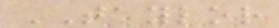TAYLOR
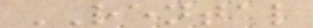RENTAL
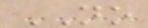NO
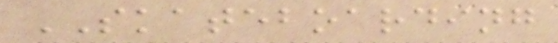SKATEBOARDING
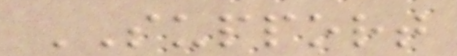SUPPORT
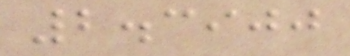2.3900
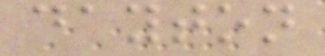dayton
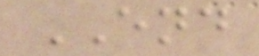END
